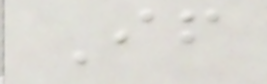If
